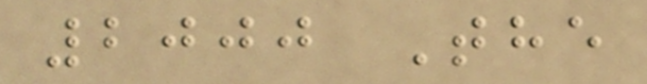2000 The
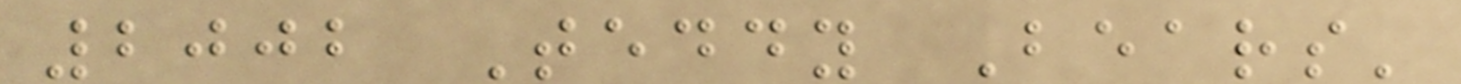2002 Teddy Bears'
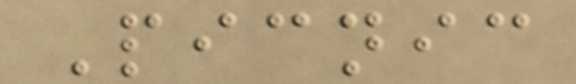Picnic
